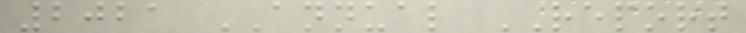2021 ANNUAL REPORT
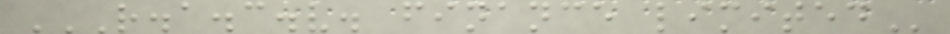R.A.C.V. FINANCE LIMITED
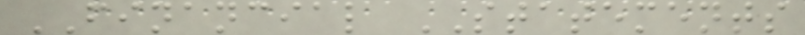FINANCIAL STATEMENTS
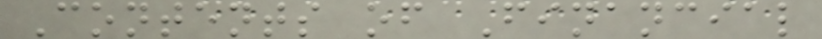Contents of Financial
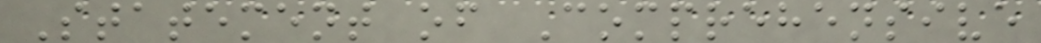Statement of Comprehensive
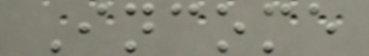Income
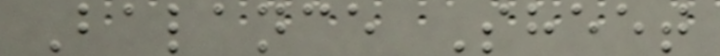Balance Sheet
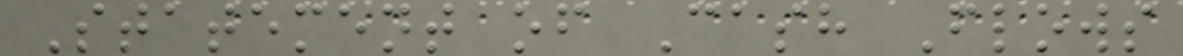Statement of Cash Flows
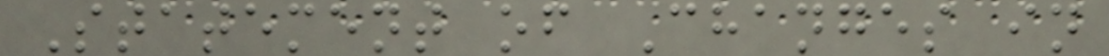Statement of Changes in
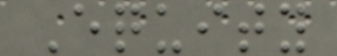Equity
